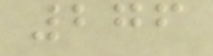276
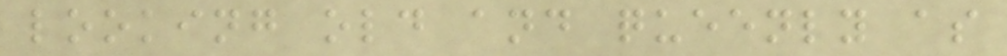looking old and queenly as
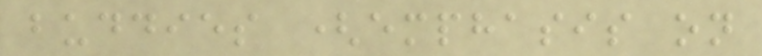buddies (emphasis on
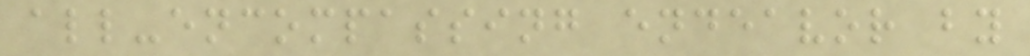all-encompassing endeavor by
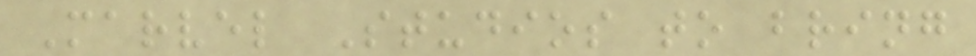Marvel Studios to bring
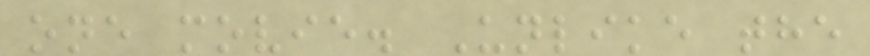one movie. Unlike the
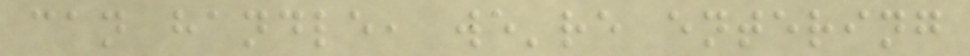can handle, we're entering
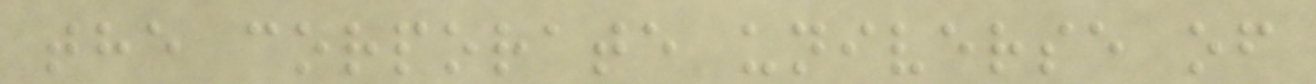the corporate universe of
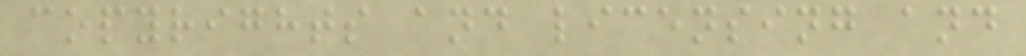copyrights and licensing and
